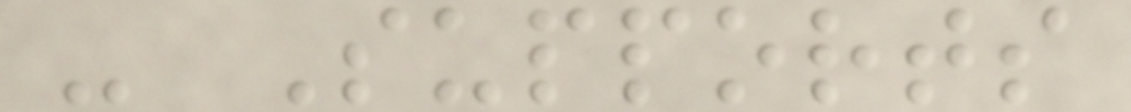- Supports
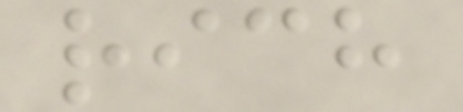rich
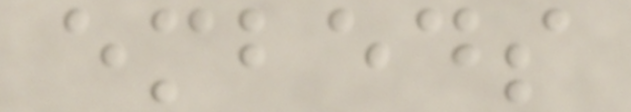embeds
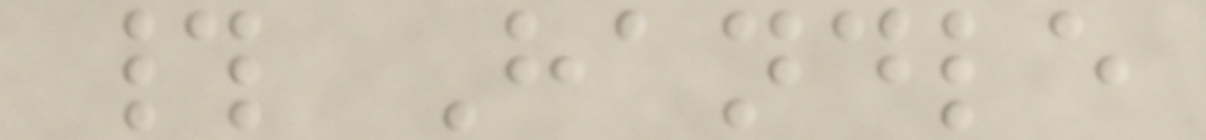# Handle
